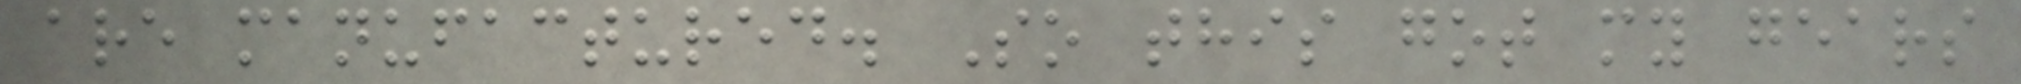are manufactured. So this got my gears
